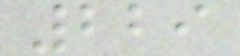229
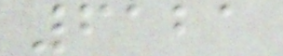6121
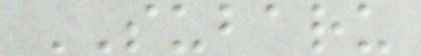SUBARU
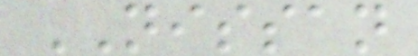NISSAN
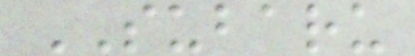SUBARU
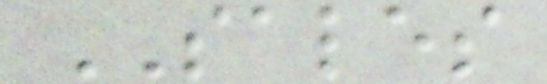SALES
